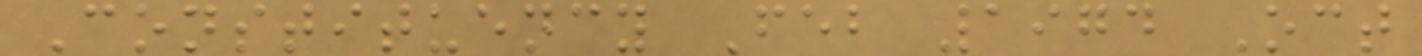Constituency Feb 1974 Oct
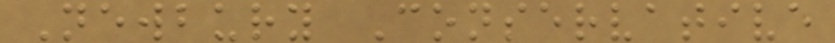Newbury Conservative
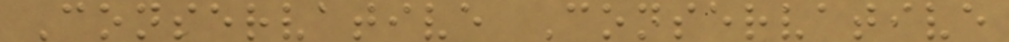Conservative Conservative
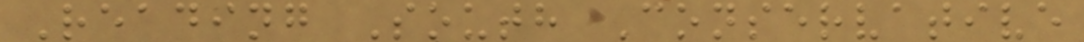Reading South Conservative
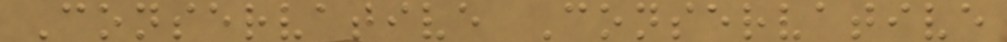Conservative Conservative
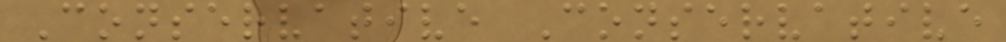Conservative Conservative
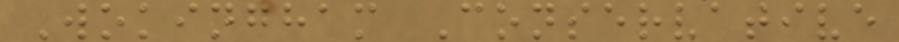Wokingham Conservative
